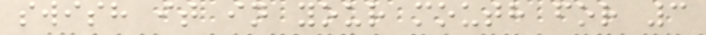swish it in your mouth for 3
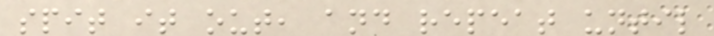spit it out, and repeat until
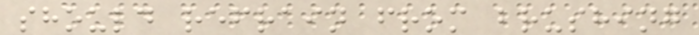should refrain from brushing
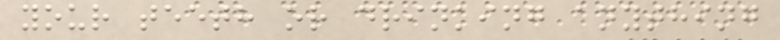your teeth or drinking anything
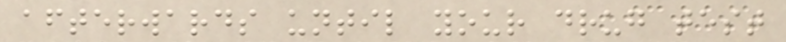afterwards until your drug test
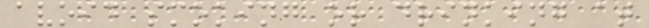avoid smoking or drinking at
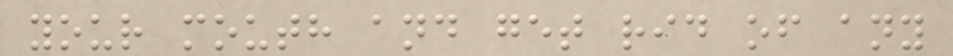your mouth and get rid of any
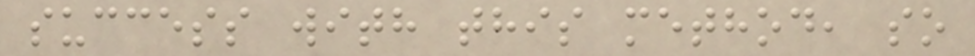success with this method, so
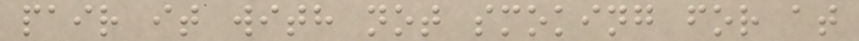pair it with not smoking for at
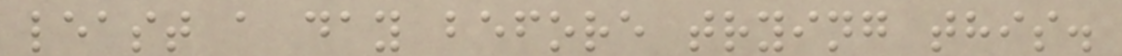least a day before trying this.
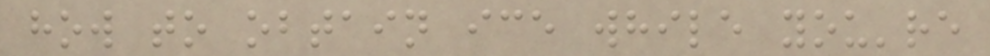how to obtain ice while you're
